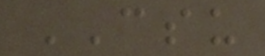CSU
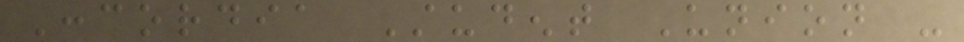Concordia Student Union -
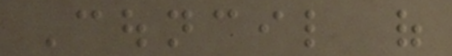Council of
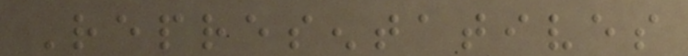Representatives
